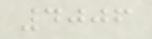4006
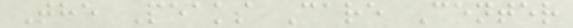The Peaks Care Center
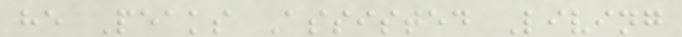he Peaks Assisted Living
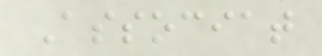Associat
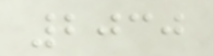2030
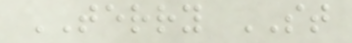TERRY ST
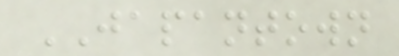JAPANTOWN
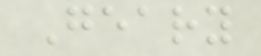Geary
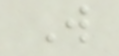W
